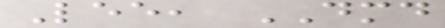Lee, DMD
